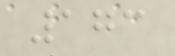173
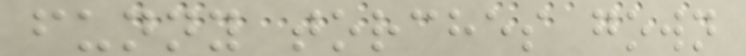funny torches gown
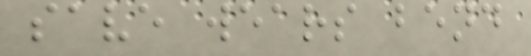save wears bend
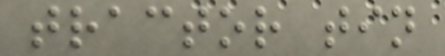tractor tin
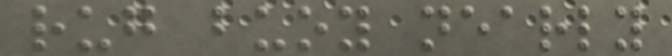rug buoy nearly
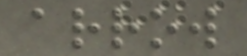arrow
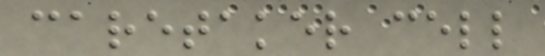caretaker cell
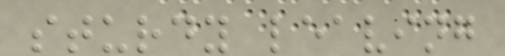sturdy leaving
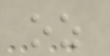oz
